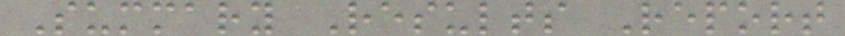Summary Results Report
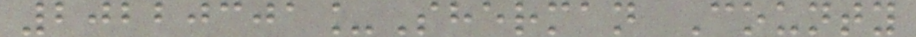20220301_Sherman County
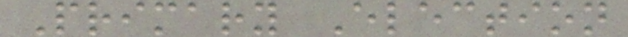Primary Election
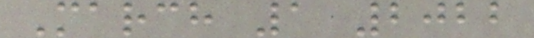March 1 2022
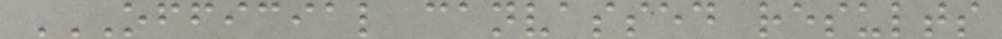OFFICIAL CANVASSED RESULTS
